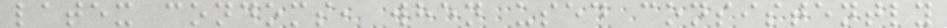latex condoms, when used consistently
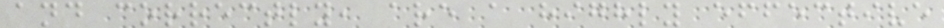and correctly, are a highly effective
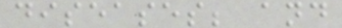diseases; and
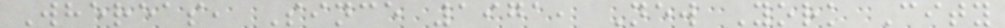Whereas, Since 1971, New York City
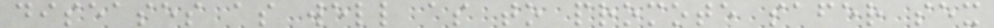diseases as well as to promote safer sex
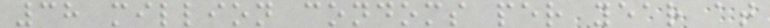38 million condoms per year at
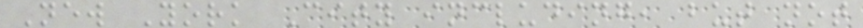New York City including, but not
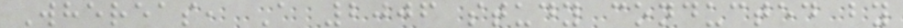Whereas, A 2006 study conducted by
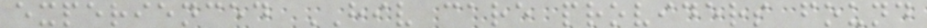experienced HIV care providers found
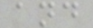and
